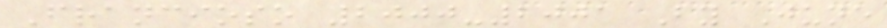Francioso 2000-2001 By June
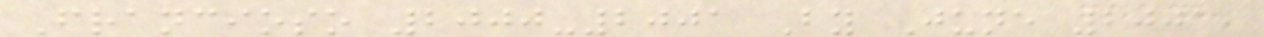Francioso 2000-2001 By June 2001,
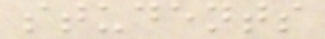students
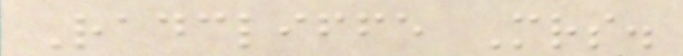Radcliffe Mrs.
